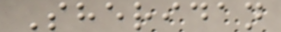Sheridan
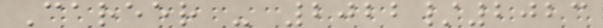Career - 2022/2023
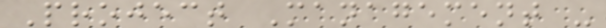Project Management -
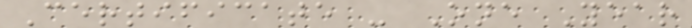Certificate - One Year
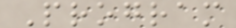Program
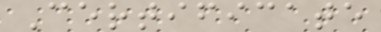Certificate
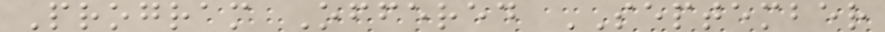Program Offered SEPTEMBER
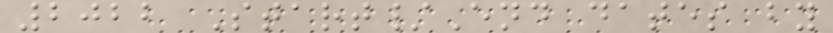2022 Start/End dates by
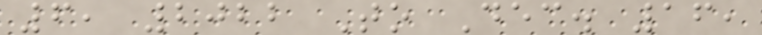6, 2022 To Dec. 16,
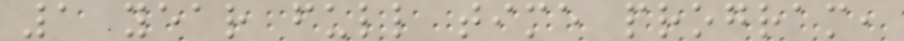1 year full time program,
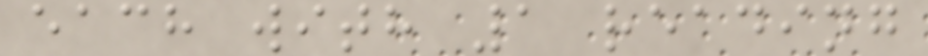each with 1 reading
